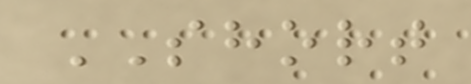SHORT
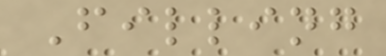Filling
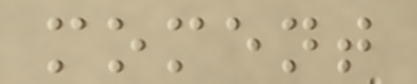moment
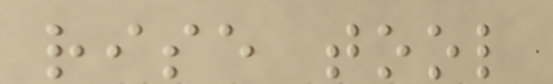rise tool
